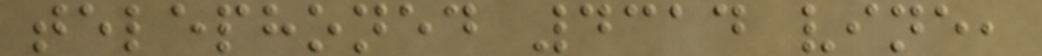telephoned 4314 vine,
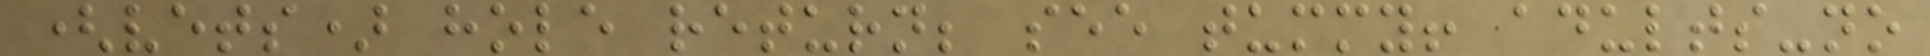(vets) hole return; see tummy! adults-no
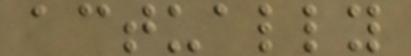actually
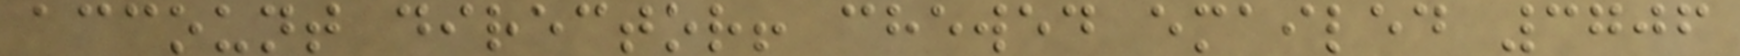account director! chewed emailed 3706
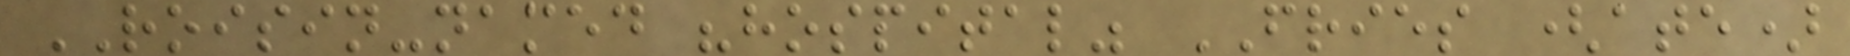ROISIN-named "hospital" FRIES (ate)
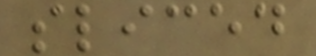sliced
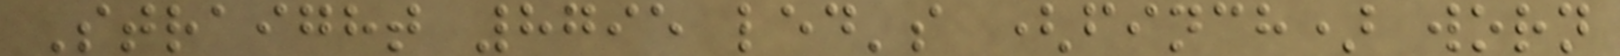Straight 8795 led's (finch) worn
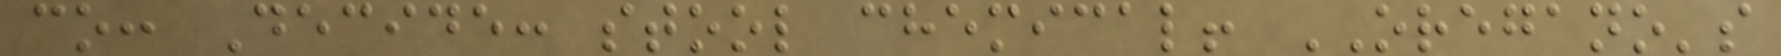co: Decide: stool chemical! OREGANO's
